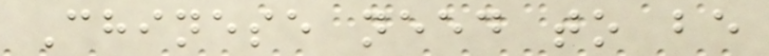Chinese need to be
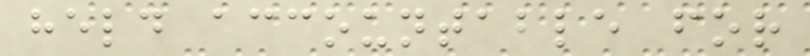held accountable for
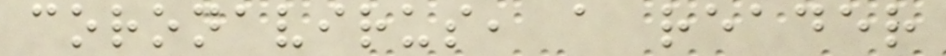coronavirus, a reader
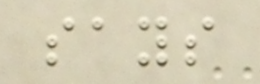says
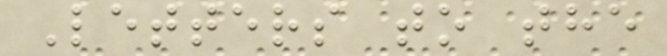Letters to the
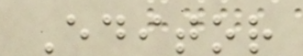Editor
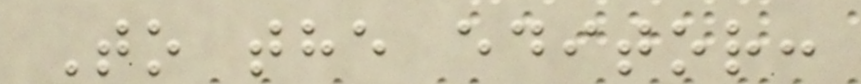To the editor:
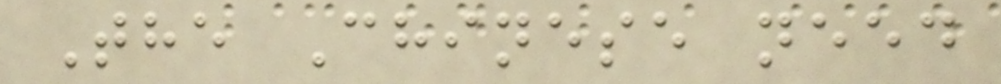The Chinese need
